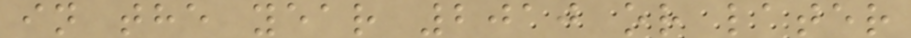in the year 2010 or later
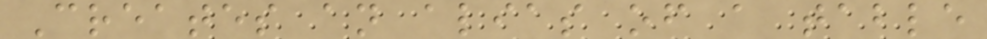Creates an alias of a table
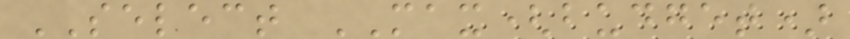SELECT MAX(budget)
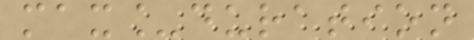max_duration
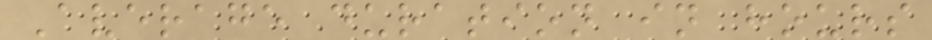Average duration in hours
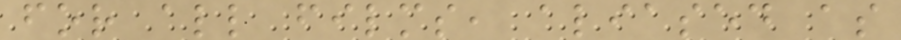for all films, aliased as
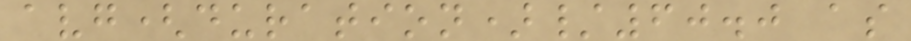avg(duration)/60.0 as
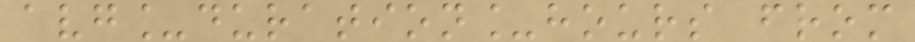avg_duration_hours from
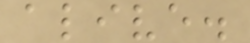alive.
